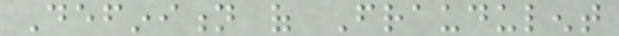Definition of Fraudulent
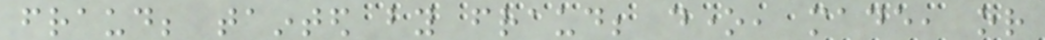fraud; tainted by fraud; done, made, or
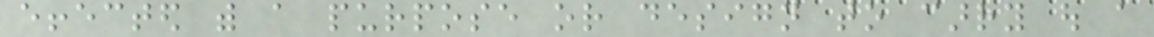effected with a purpose or design to carry out a
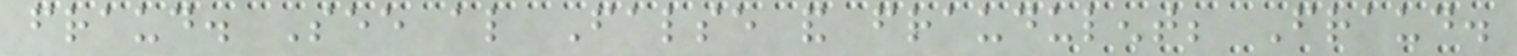fraud. See also False and fraudulent; Fraud.
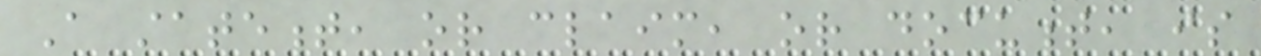A statement, or claim, or document, is
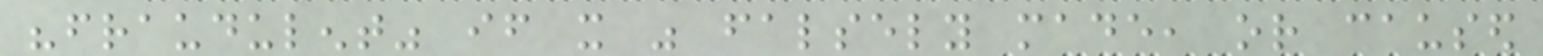"fraudulent" if it was falsely made, or caused
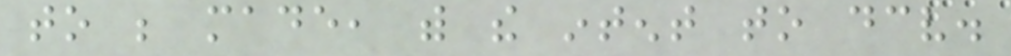to be made, with the intent to deceive.
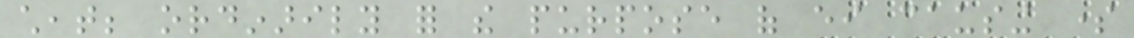cheat; ordinarily for the purpose of either causing some
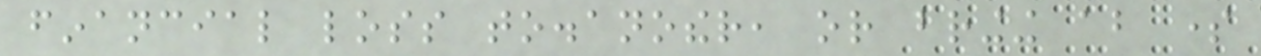financial loss to.another, or bringing about some
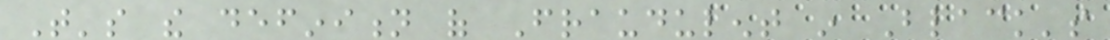That's the definition of Fraudulent in Black's
